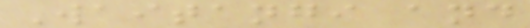Waitangi and
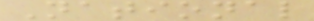National
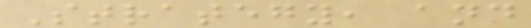Strategy, and
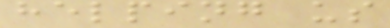helping us
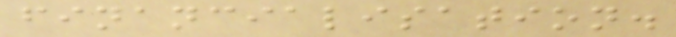financialisation.
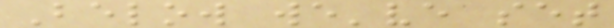Below we've set
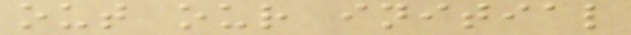out our initial
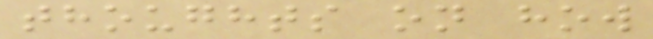thoughts on how
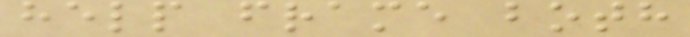help frame both
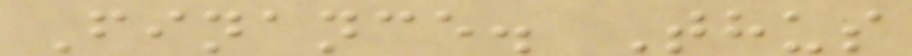Finance. Thus
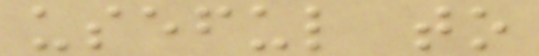useful to
